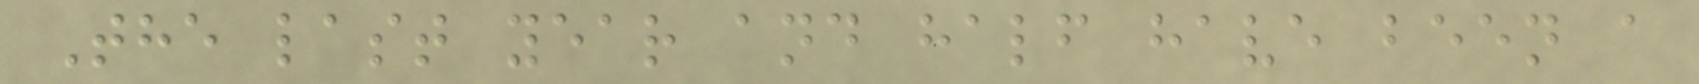The last year and half have been a
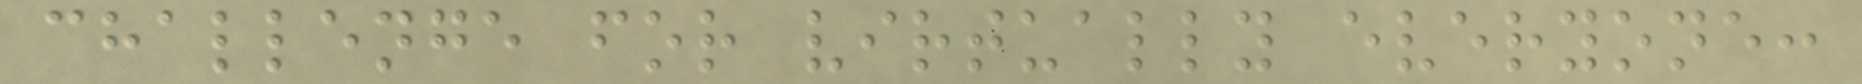challenge for virtually everyone:
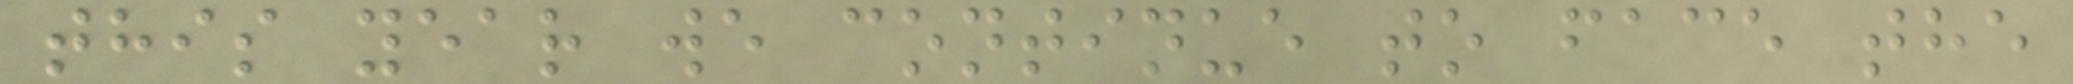this year we continue to face the
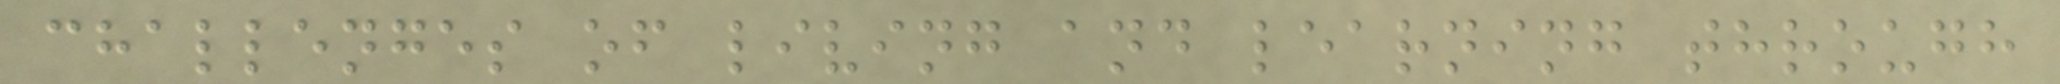challenges of living and learning through
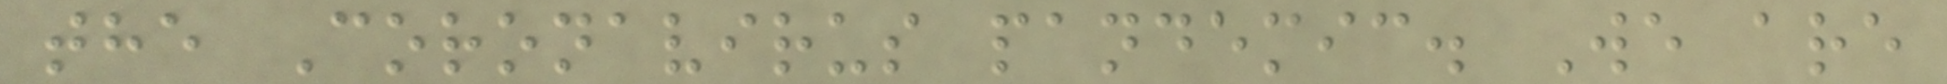the Coronavirus pandemic. We are
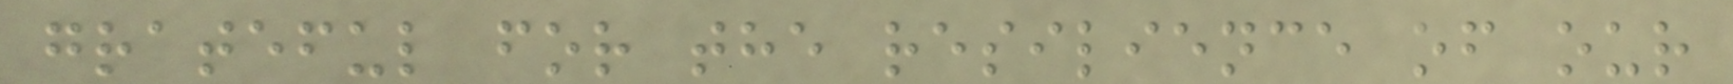grateful for the resilience of our
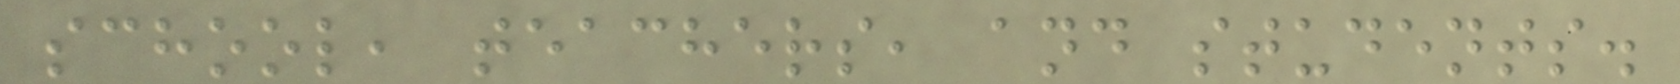school, teachers, and students.
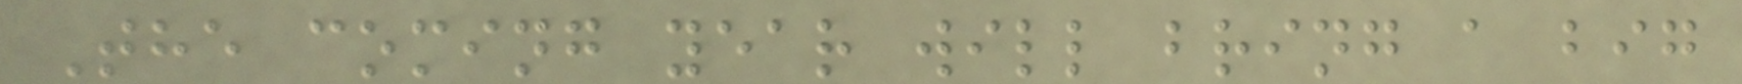The coming year will bring a big
